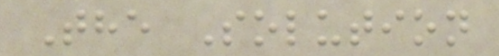The Solution
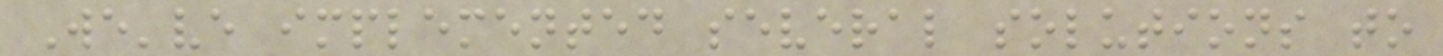We've implemented several solutions to
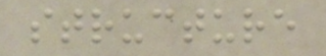structure
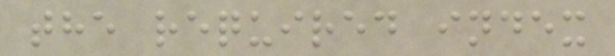the required index
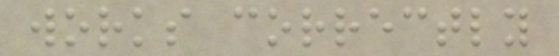works correctly
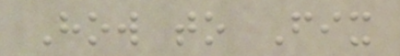How to Fix
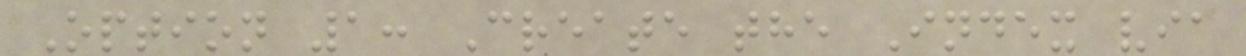Option 1: Create the Index via
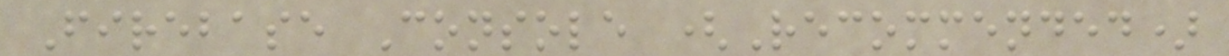Firebase Console (Recommended)
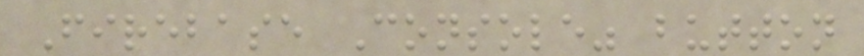Firebase Console" button
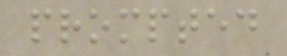prompted
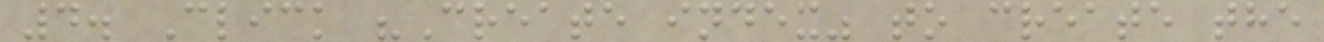4. Click "Create index" to create the
